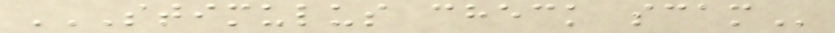STIMULUS CHECK SCAM
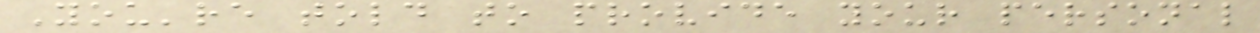You're told to provide your personal
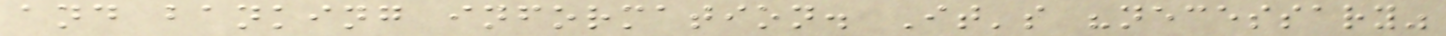and banking information. It's "necessary"
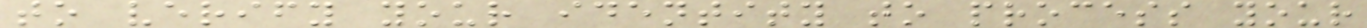to verify your identity to process your
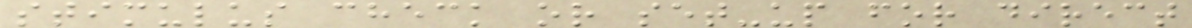stimulus check or set-up for direct
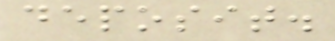deposit.
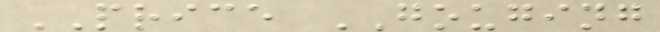PRICE GOUGING
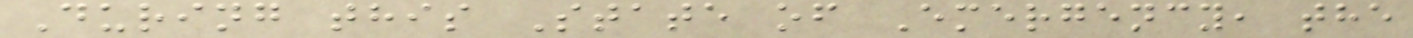During this State of Emergency, the
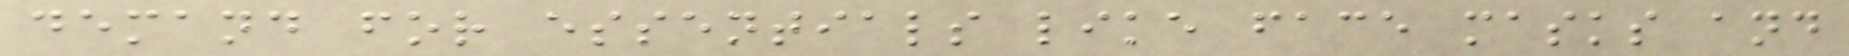demand for essentials like face masks and
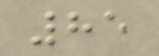85
